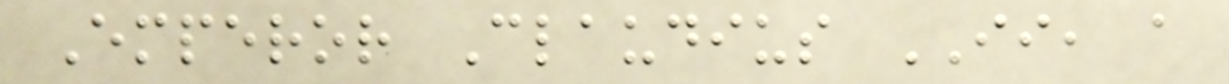Emperor Claudius II, a
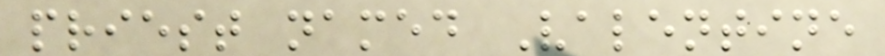priest named Valentine
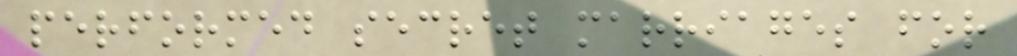performed secret marriages for
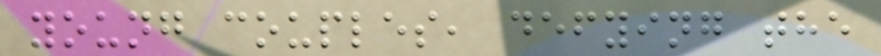young couples, defying the
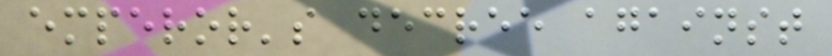emperor's decree against
